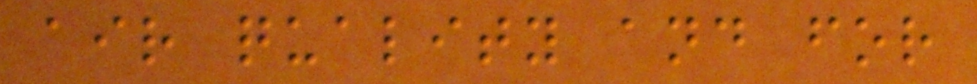air quality and for
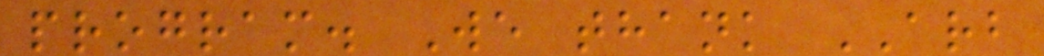program. We thank ARB
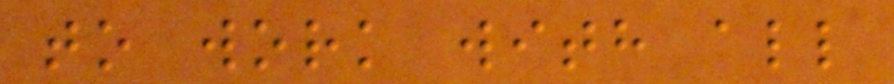to work with all
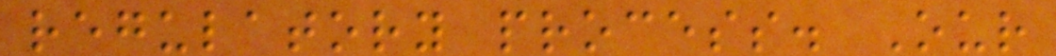regulatory process. Our
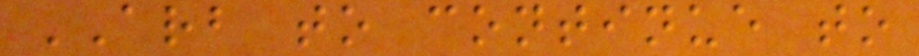ARB to continue to
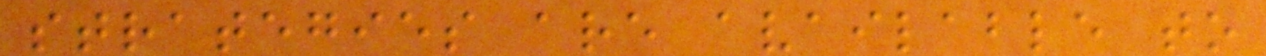strategies are available to
